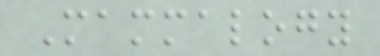Mammalogy
